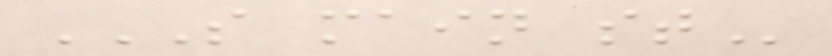S MAIN ST
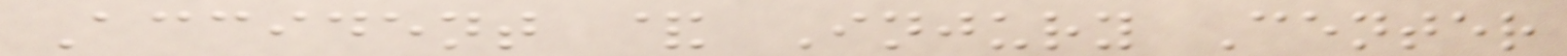Accident & Injury Center
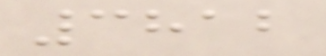3812
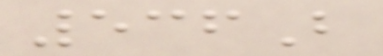536B
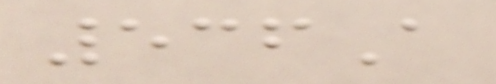536A
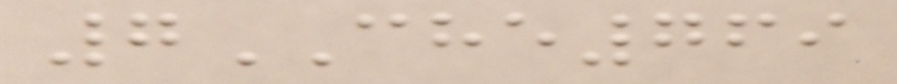7CHE769
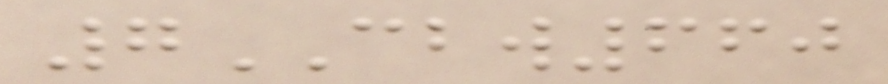7CBW660
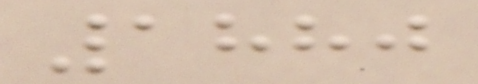1880
